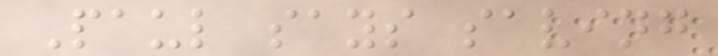Paul says saving
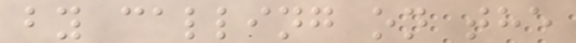by calling on the
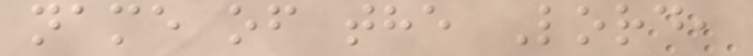name of the Lord,
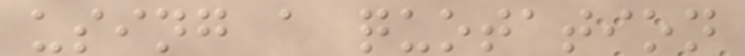using a quotation
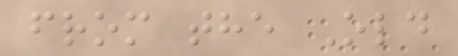from the Old
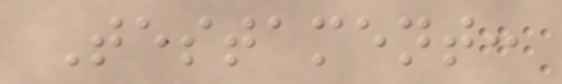Testament:
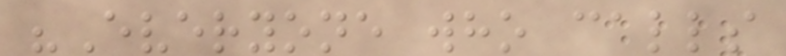"Everyone who calls
